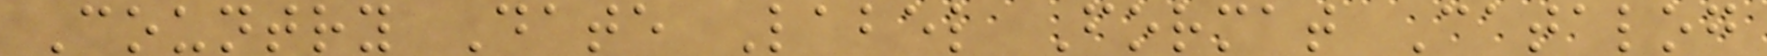Country Date Label Format Catalog
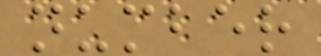number
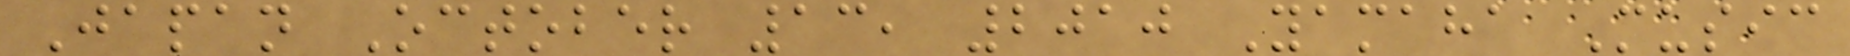Japan October 13, 2010 Yamaha Music
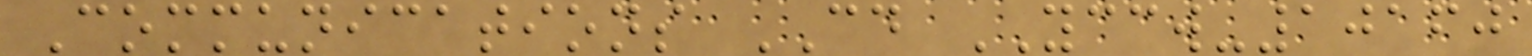Communications CD YCCW-10160
